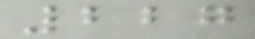227
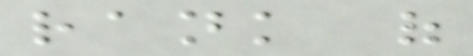rank of
